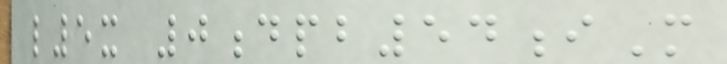l5x 0dpb54iM
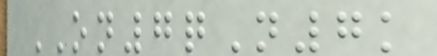ON7qN7k
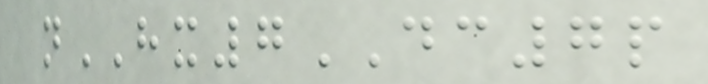nHX7DC7p
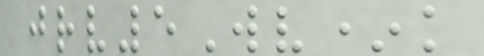jrv5Wv*k
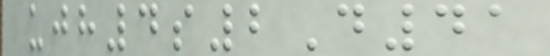ujh4s2D41
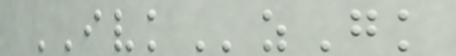IVKzGk
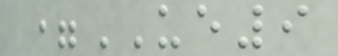=UE9
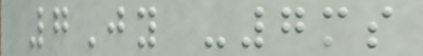7Jy -7ms
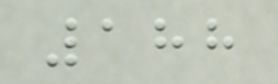188
